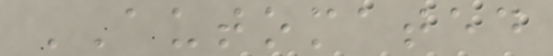AUTOMATED
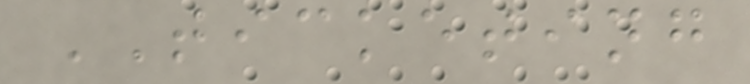TICKETING
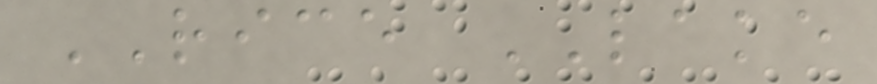RICE LAKE
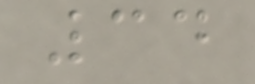34
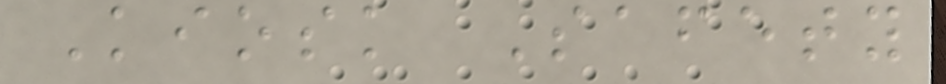Kiosk Safety
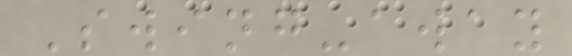Swing-away
